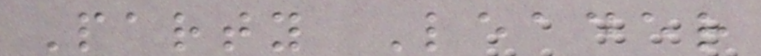Party Leader
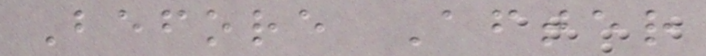Before After
